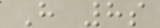H 8s
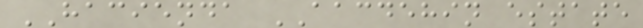HACIENDA AACDEHIN estate
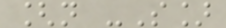[n -S]
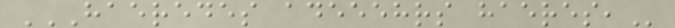HAEREDES ADEEEHRS HAERES,
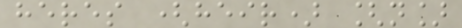heres (heir) [n]
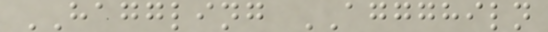HAGGLING AGGGHILN
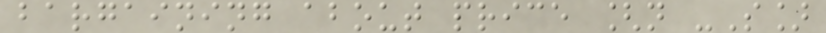bargaining about price [n -S]
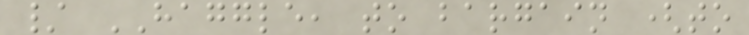/ HAGGLE, to bargain (to
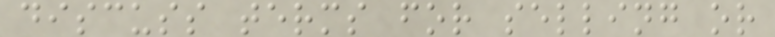discuss terms for selling or
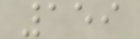159
